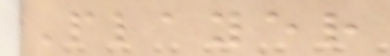Player
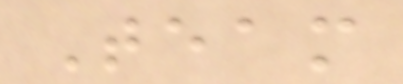Team
